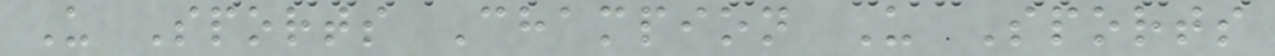U Sports Champion U Sports
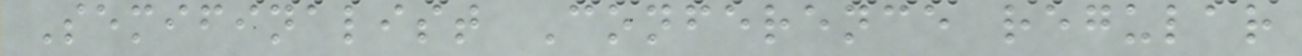Semifinalist Conference regular
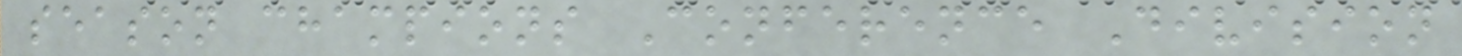season champions Conference Division
